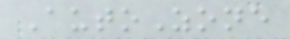AutoZone
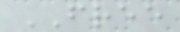FREE
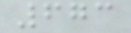673
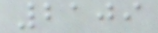2109
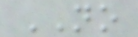NO
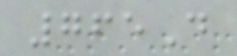765D
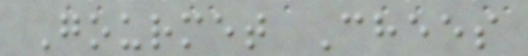Gourmet Chees
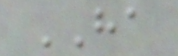HA
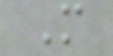M
